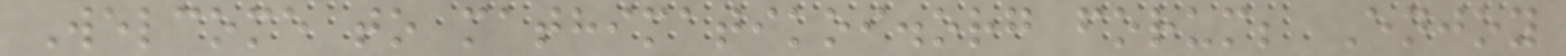Welcome to mathimatikoi.org forum; Enjoy
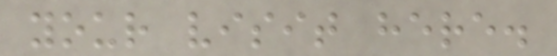your visit here.
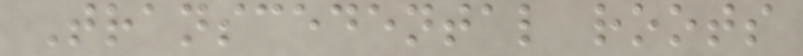Transcedental roots
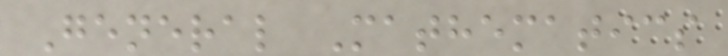General Mathematics
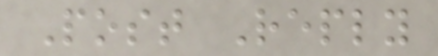Post Reply
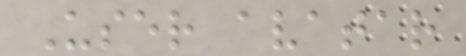User avatar
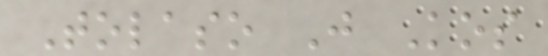Tolaso J Kos
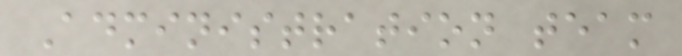Administration team
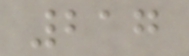217
